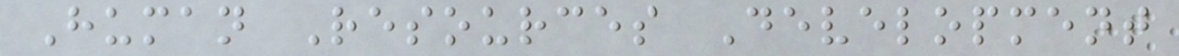Human Resources Development
